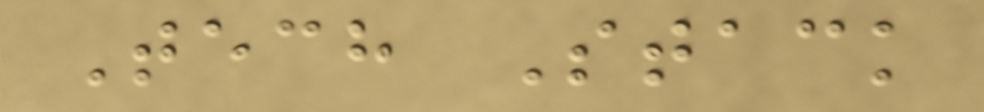Tech Stack
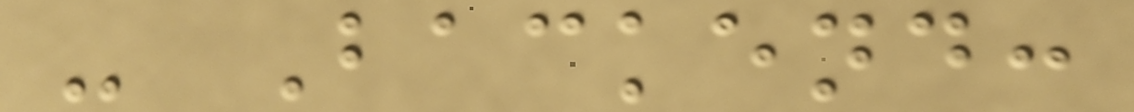- Backend:
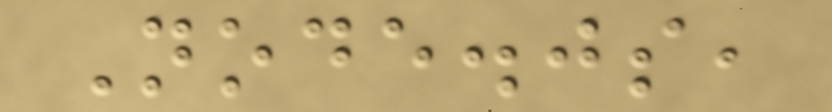Node.js,
